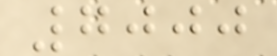7000
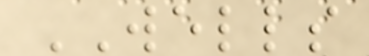WELLS
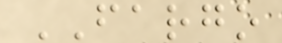FARGO
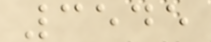3545
